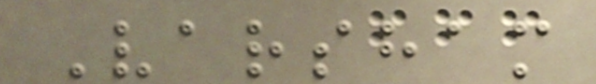Varsham
